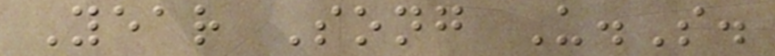Year Song U.S.
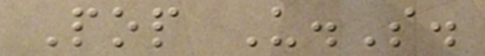Pop U.S.
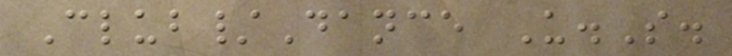Club/Dance U.S.
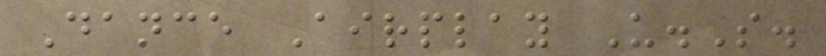Dance Airplay U.S.
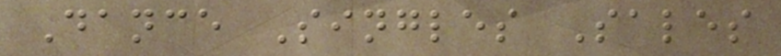Dance Singles Sales
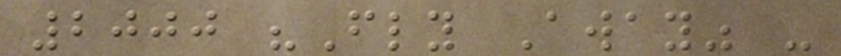2000 "Fly Away" -
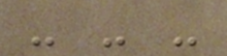- - -
